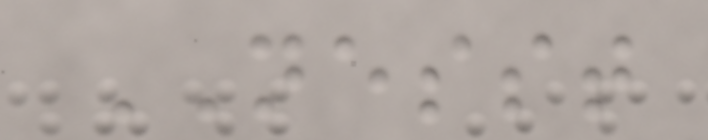NESST
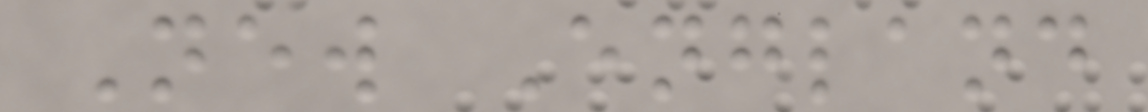New England
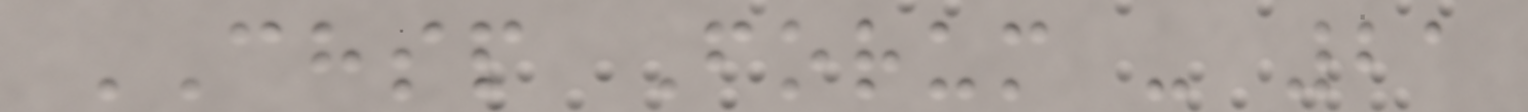CHSP Forum - 21
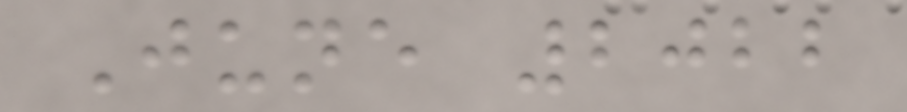June 2022
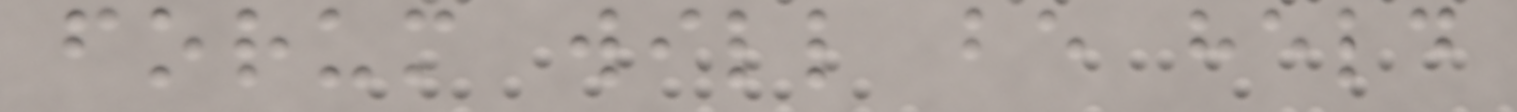forum will be held
